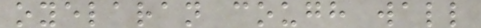oyelaran cough wall
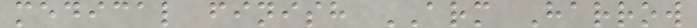medical finish ARM Harrow
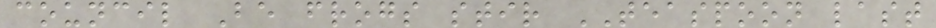council Be frogs stir TEASPOON last
